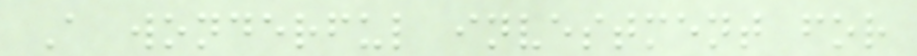A wonderful investment for
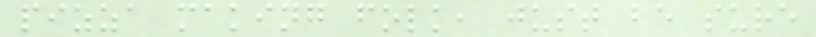pizza making folk, just be sure
